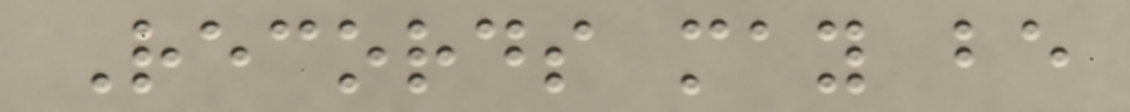Records may be
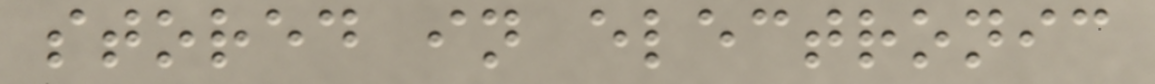stored in electronic
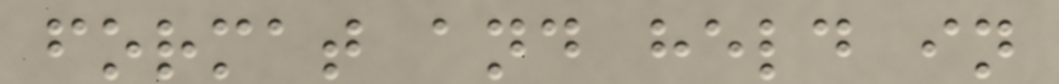format and held in
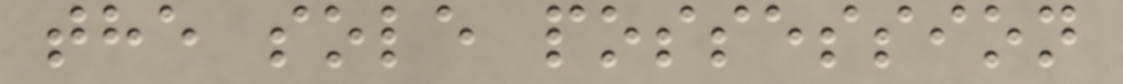the sole possession
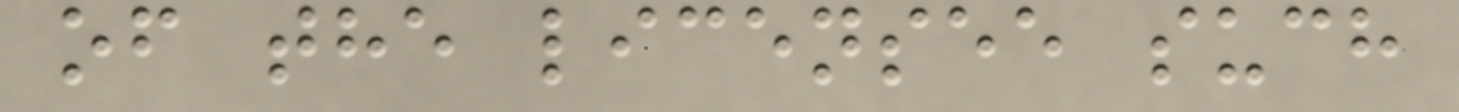of the licensee such
